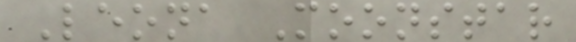Leona Moonstar
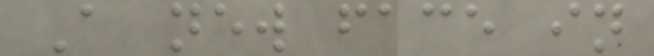A new face in
